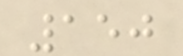150
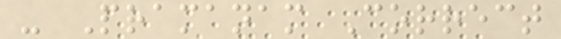- Pramanam Correct
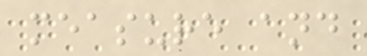measure and
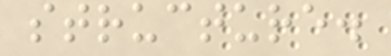structure.
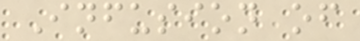Infusion of
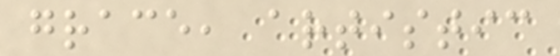grace, artistic
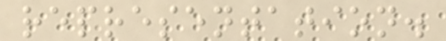representation.
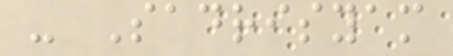- Sadrisyam
